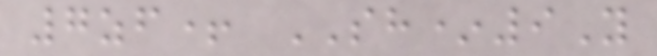7zf+ SH*9Y
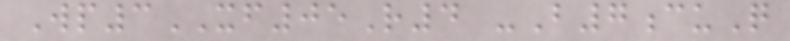Wp3XF05R4 -B7cuQ
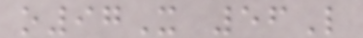o97X 56L
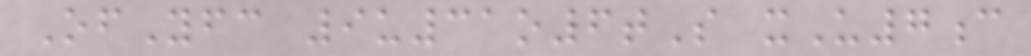OfYfc 9u31o6tS xU7c
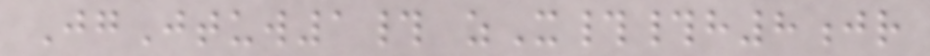JgJtuw1# zX##h8jr
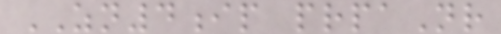ZN4ip prpaNr
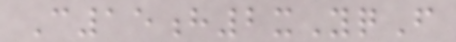C15h2xYqF
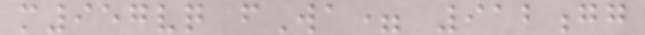m957vq fWa= 912gg
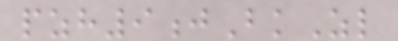pzh9jBkZl
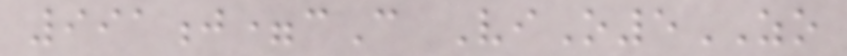991j=cC ViO5ZO
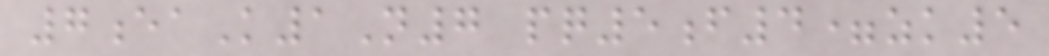7eaK1N7 pq5f4=zk5
